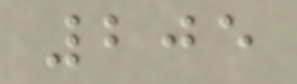205
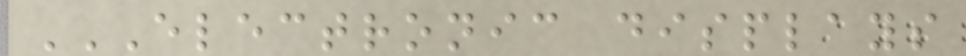ELECTRONIC DISPLAYS
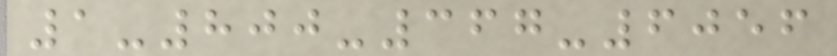1-800-367-6056
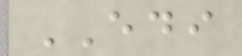EDI
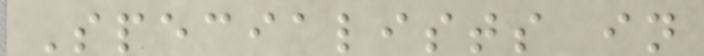Specialists in
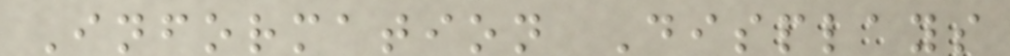Information Displays
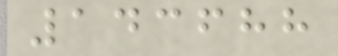143688
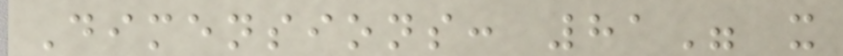Dimensions: 81" x
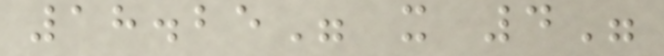18.25" x 4"
